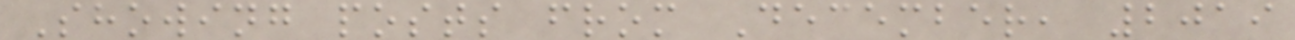Showing posts from December, 2019
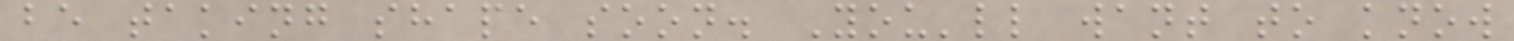be taking shape soon. You'll want to know
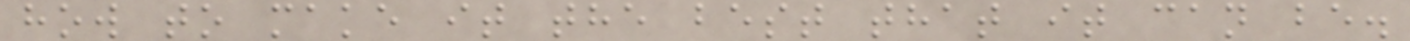how to make it the best that it can be.
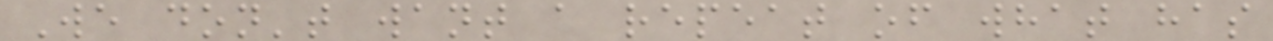We don't want a repeat of what has
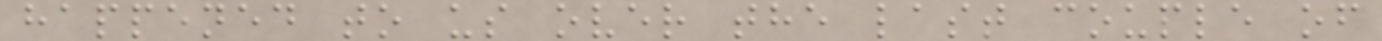happened to us over the last couple of
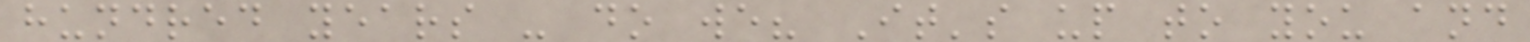hundred years - do we? It's up to you and
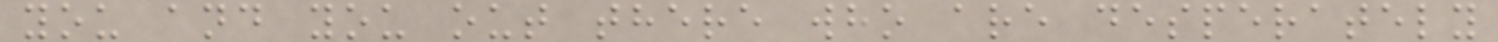you and you out there who are desperately
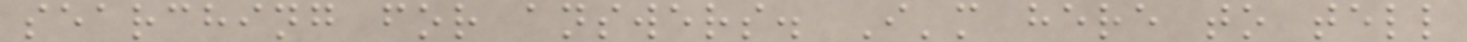searching for answers. I'm here to tell
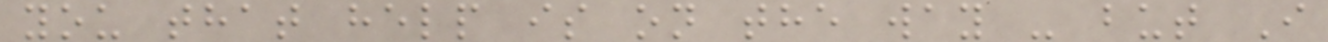you that help is on the way - but I
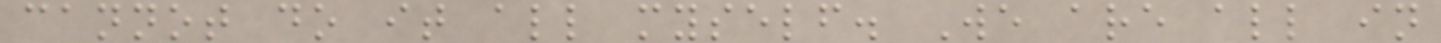cannot do it all myself. We are all in
